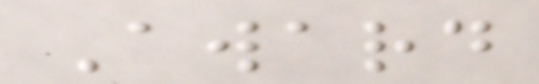Award
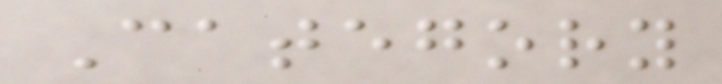Category
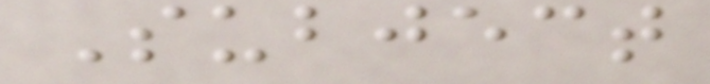Subject
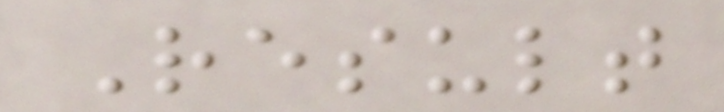Result
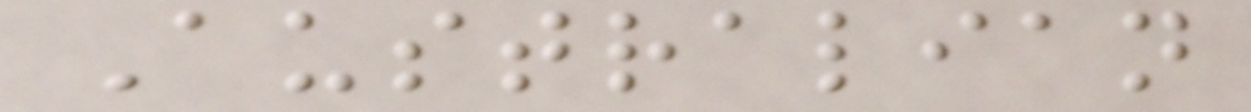Australian
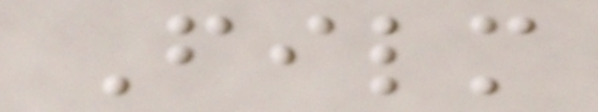Film
